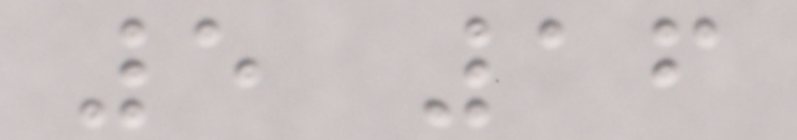5 16
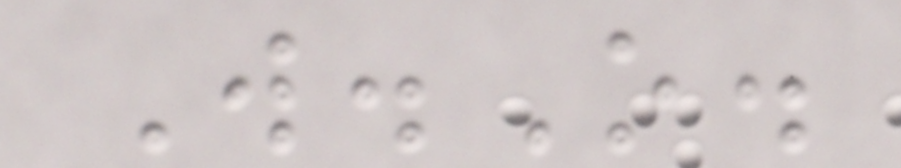W.O.
